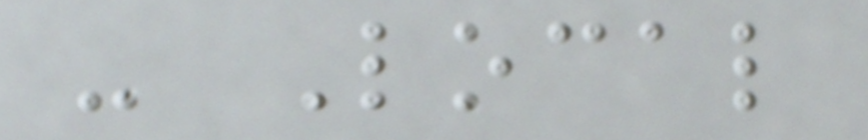- Local
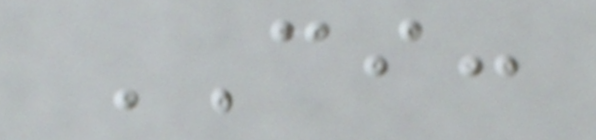CI:
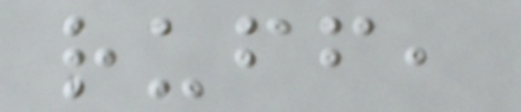ruff,
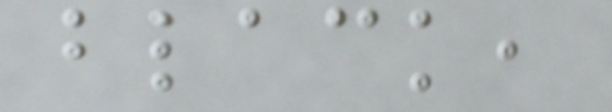black,
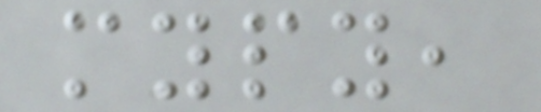mypy,
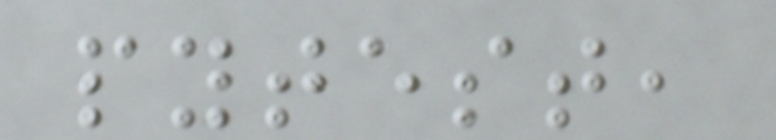pytest,
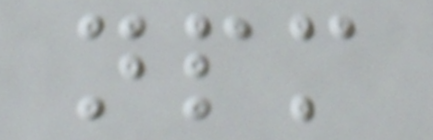npm
